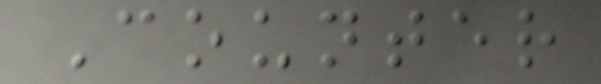Counter
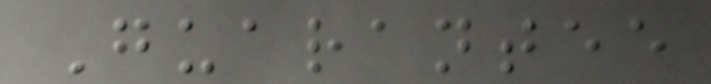Guarantee
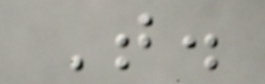T.
